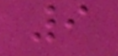9
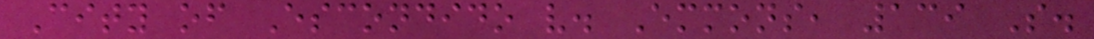City of Escondido v. Emmons, 139 S.
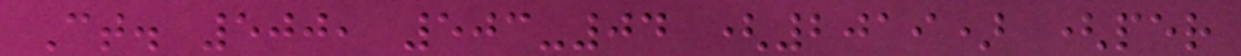Ct. 500, 503-04 (2019) (per
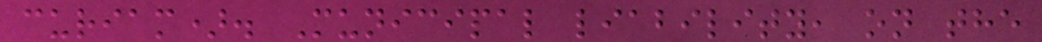curiam). Municipal liability, on the
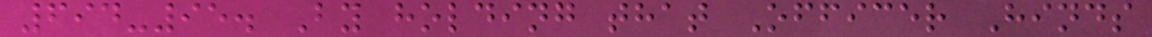694-95. By holding that Officer Hinds
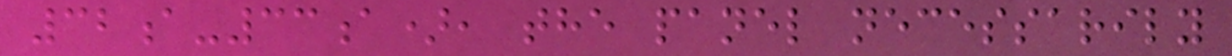32a-33a), the panel necessarily
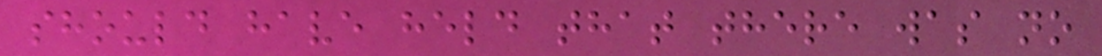should have held that there was no
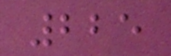225
